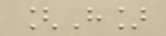[H]
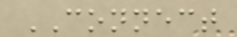CONNECT
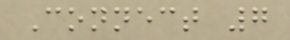Connect 7
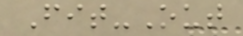Fit-Out
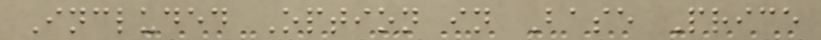Included Option in Base Price
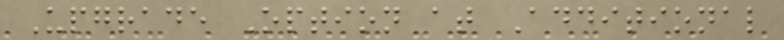Upgrade Option at Additional
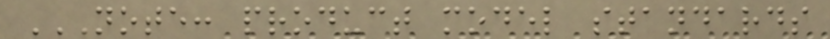NOTE: PRODUCT MODEL STANDARDS
